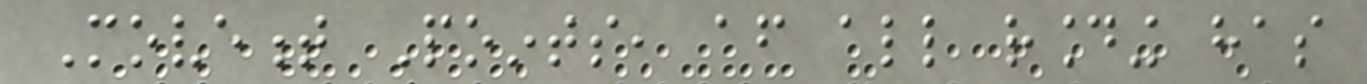Movement Points, after all rounding has
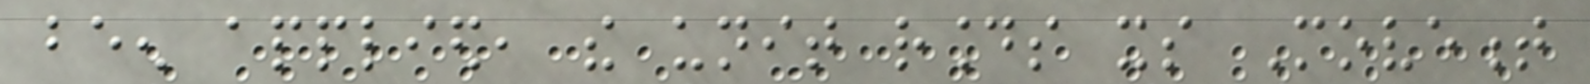been applied, the unit rounds its Movement
